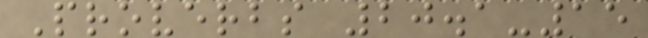Proverbs 20.1-15
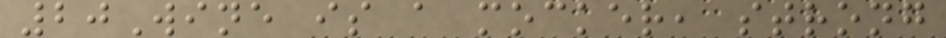20Wine is a mocker, strong
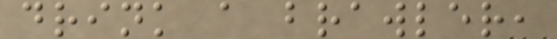drink a brawler,
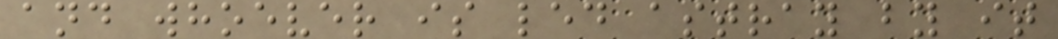and whoever is led astray by it
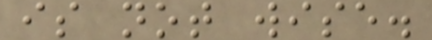is not wise.
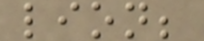lion;
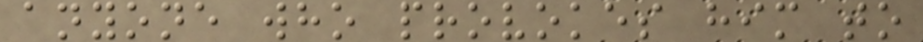anyone who provokes him to
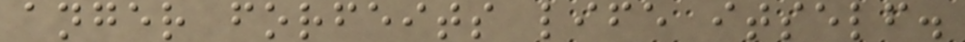anger forfeits life itself.
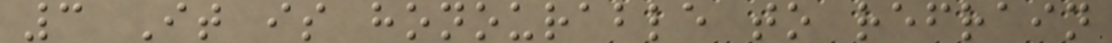3 It is honourable to refrain
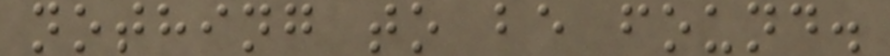nothing to be found.
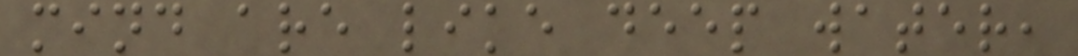mind are like deep water,
